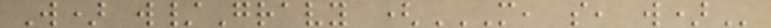W) w/Gravy (M, S, W)
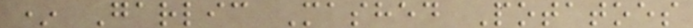* Garlic Mashed Potatoes
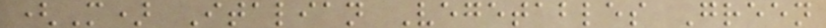(M) Italian Vegetables Green
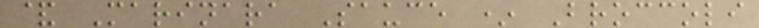& Marinara Sauce * Broccoli
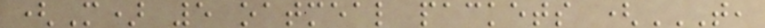(M) 5 oatmeal packets (T,
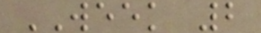WEEK 2
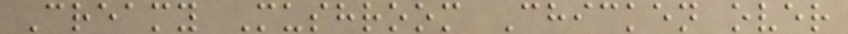Creamy Mushroom Chicken over
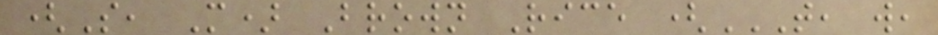(S, M) Brown Rice (T, W,
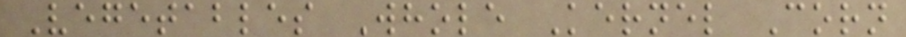Vegetables Whole Kernel Corn
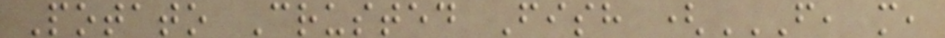Potato Crusted Fish (F, M,
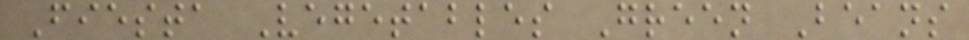Fiesta Vegetables Green Beans
